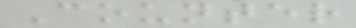Counter
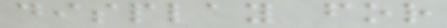display for
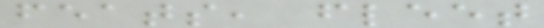feats, fleet
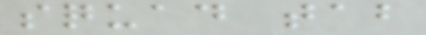squad tab
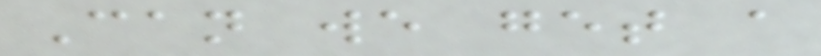Can we get a
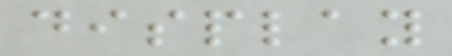display
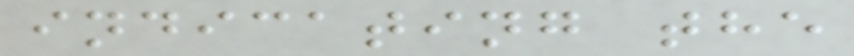indicating the
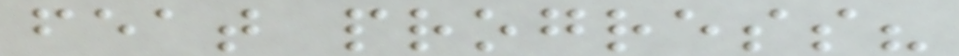feat progress?
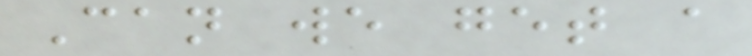Can we get a
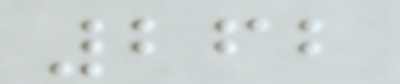262
